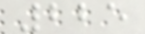225
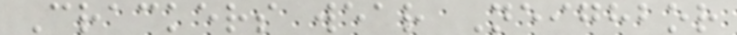Crackers wear Neighbor
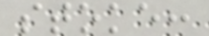stoke:
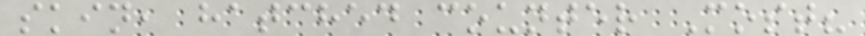skin, hatched counter Most?
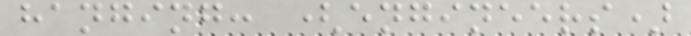hanging: (engineers)
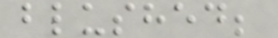blushed;
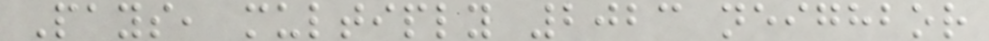Pays, multiply 2023 neighbor
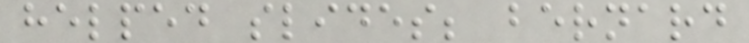helped slides; bernard
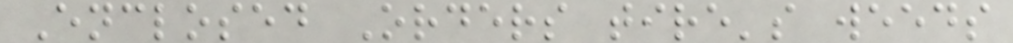Enclosed Orders tire's weeds
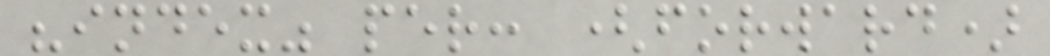"index" per: (forward)
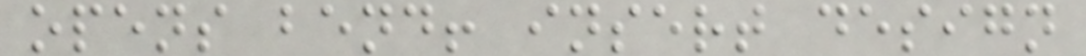opens bend! insert design
